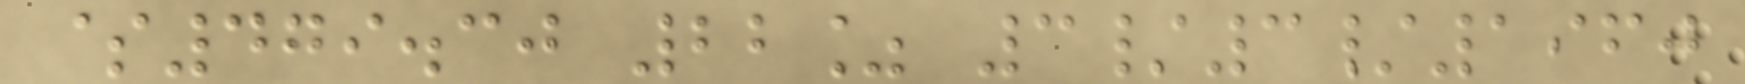$479.30 22% 3/3/1960
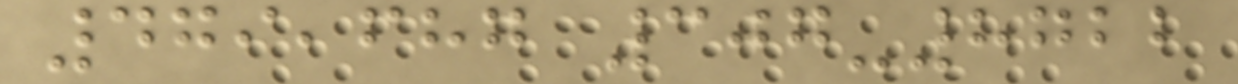479,687 307-8722
